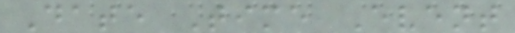Date Time Event
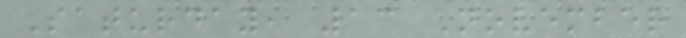Saturday, 13 November
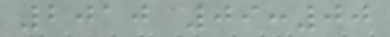2010 09:00
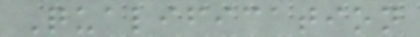Qualification
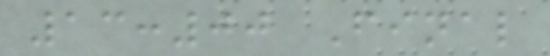13:00 Final
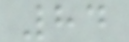84
